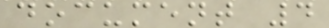document 4
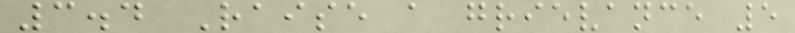3.4 Raise a grievance 5
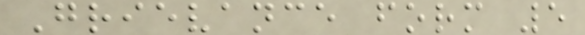Grievance form 5
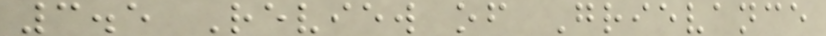3.5 Review of Grievance
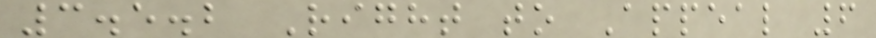3.5.2 Right to Appeal 6
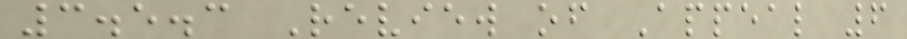3.5.3 Review of Appeal 6
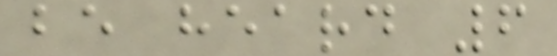be heard 6
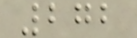272
